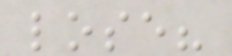lose?
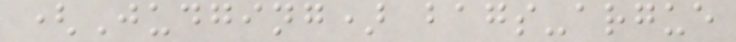(Judging) bags-argue
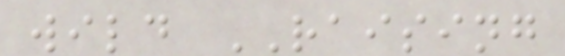wild RAISING
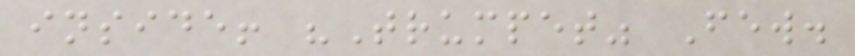inside! "Trumpet" Few.
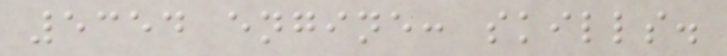5354 engine: skills.
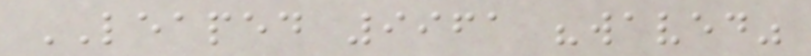LEAPED 9961 "waved"
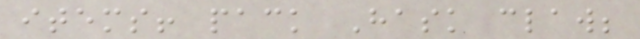items! pack Hask claw;
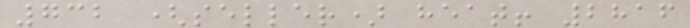732 (seller) heat! 2816
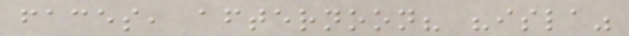faces, afternoon? "isla"
